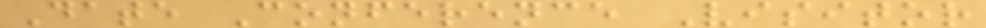Date Conference Visitor
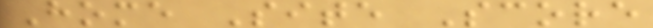Home Site Score
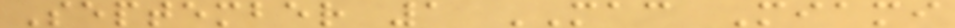September 1 MAC Miami
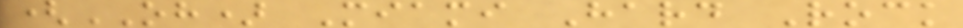(OH) Miami Hard Rock
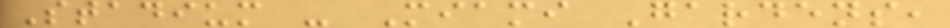Stadium - Miami Gardens,
